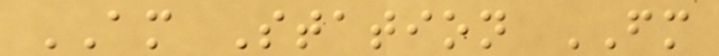AM Station FM
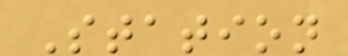Station
